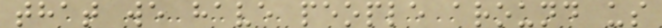that we have people around us
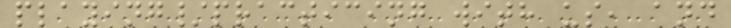playing/practicing with us, and
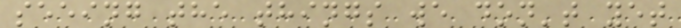seeing the things we don't yet
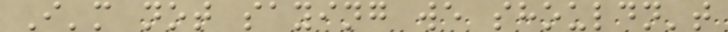I'm not saying we shouldn't
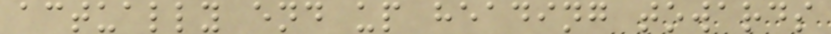actually end up heading towards
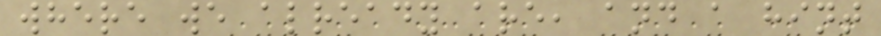where we already are, and a hint
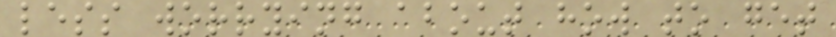less worrying about how to get
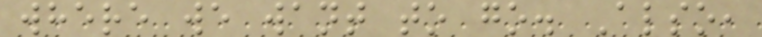where we want to go. Also,
